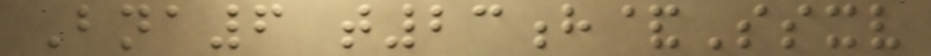Bna6 t23h&Ssxv
